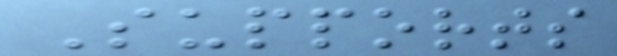Supports
